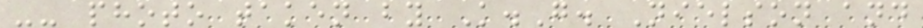-- photo taken by K.G. Nielson and
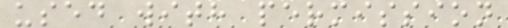used with permission
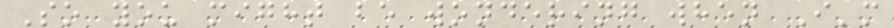So you might be wondering when I'm
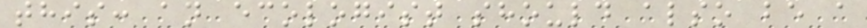this: an ecologist should also be a
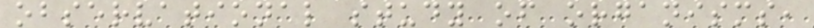observational study of organisms,
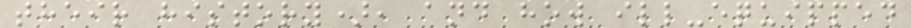their history), and how ill-equipped
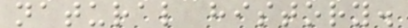natural history.
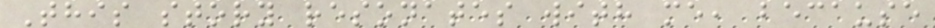This story resonates with me, because
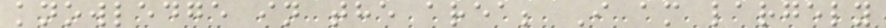knowledge in the area; I am largely
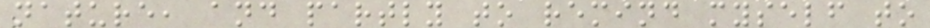nature, and partly to remind myself to
